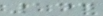144
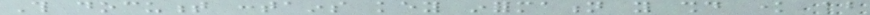This document contains key information you should know about
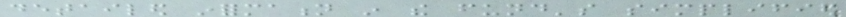detailed information in the fund's simplified
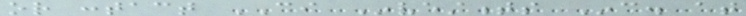or contact CI Investments Inc. at
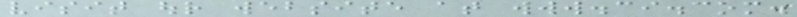visit our website at www.ci.com.
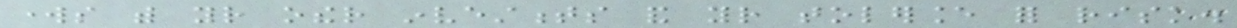works with your other investments and your tolerance for risk.
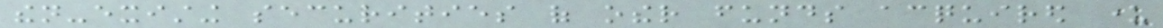then-existing securities of other funds acquired under
